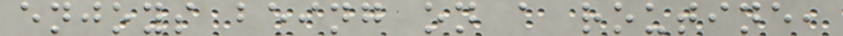enjoys being on a routine,
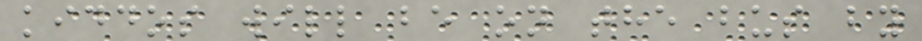kiddos will be on the bus by
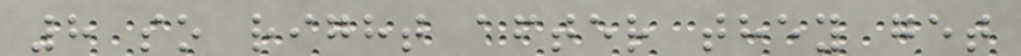8 so right after they get
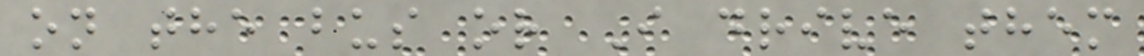on the bus or I drive them
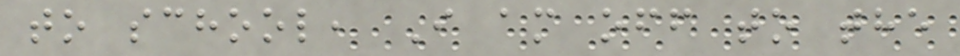to school, I am off to the
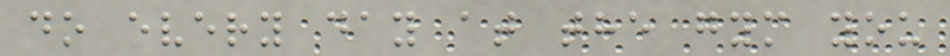do every day at the gym you
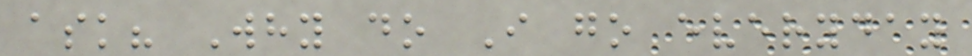ask? Why do I go everyday
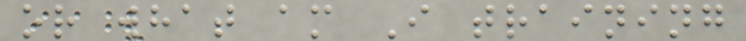or what am I training
